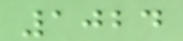1024
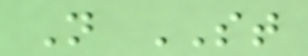N ST
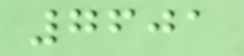7601
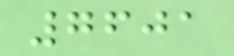7601
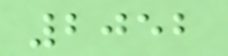2052
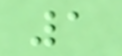1
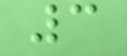3
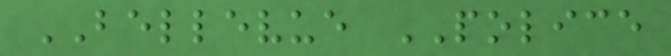BELLEVUE POLICE
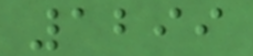1299
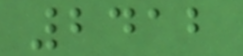2412
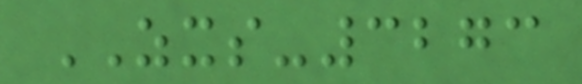ZXS-3273
